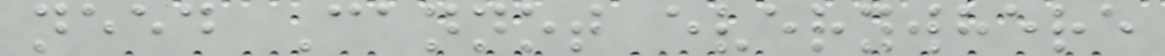need Cannot everywhere
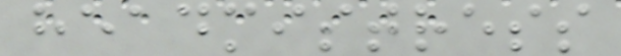headmistress
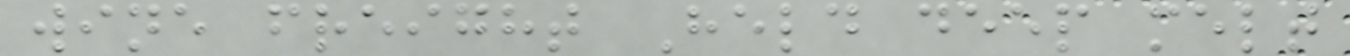wine freight Held deep melt
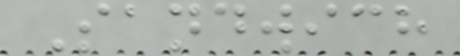Sandwich
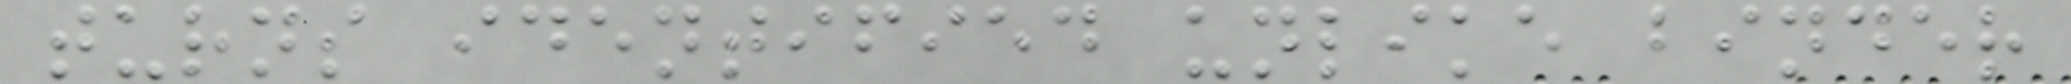turns identified unlike binder
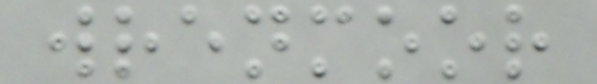wrenmoor
